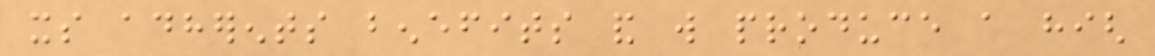its adherents benefits and will produce a high
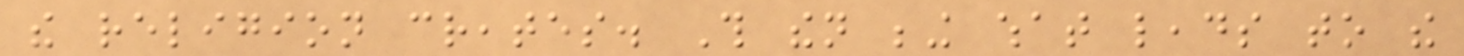the religion creates. This then being what leads to the
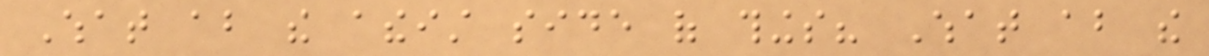What about the atheist side of things? What about the
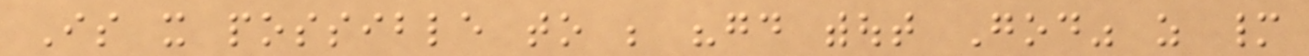Is it possible to be "good without God" as many
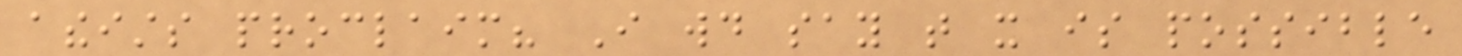atheists proclaim? I would say that it is possible
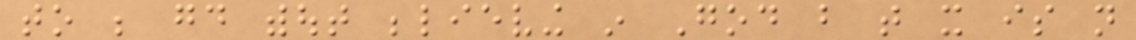to be good without believing in God but that it is not
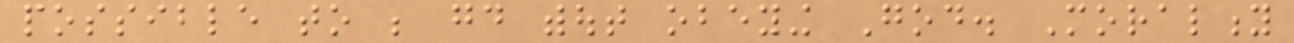possible to be good without obeying God. Morality
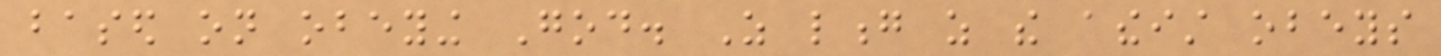based on obeying God. As long as the atheist obeys
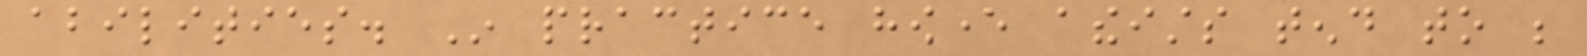abilities. In practice however atheists tend to be
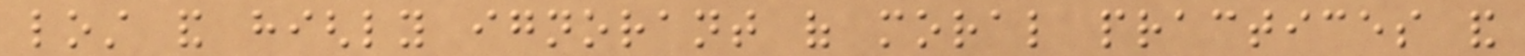lost and highly ignorant of moral practices and
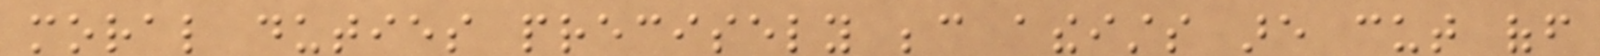moral duties precisely because atheists are cut off
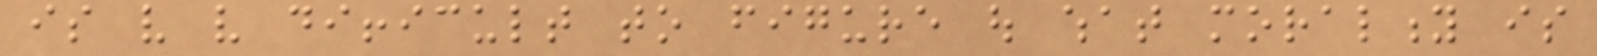is very very difficult to figure out what morality is
